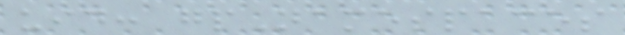uid: gpNamespaces
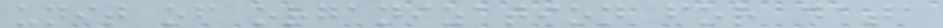unit of organization for data
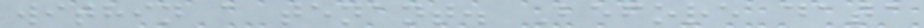within a tenant. Before data
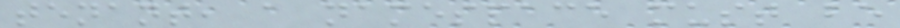tenant, a namespace must be
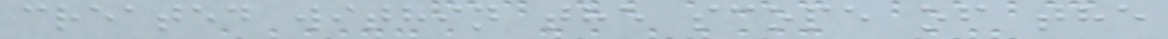created within the scope of the
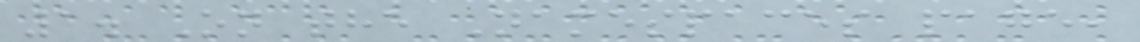1. On the Namespaces page,
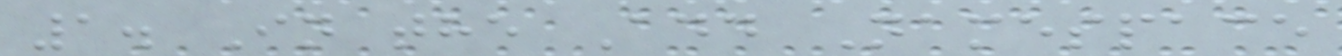1. In the Add Namespace
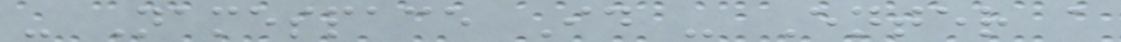- Namespace Id - Enter a
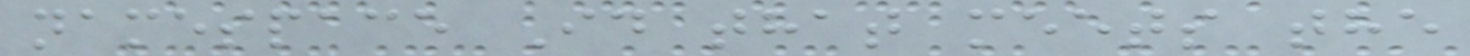namespace Id that meets the
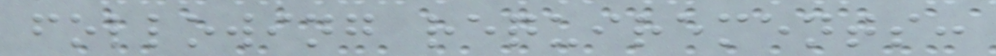following requirements:
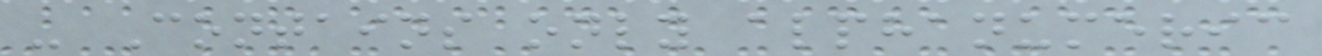- Contains only alphanumeric
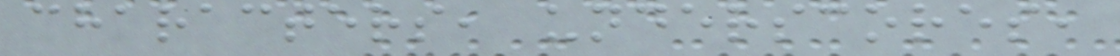characters, underscores,
